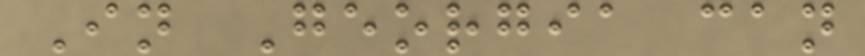In Georgia can
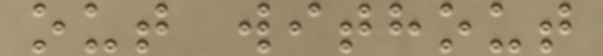out without
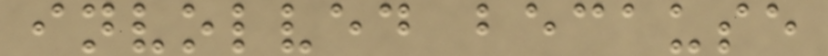involved because
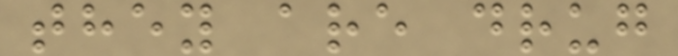they are drug
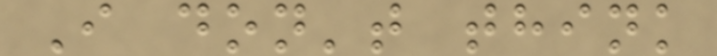I don't think
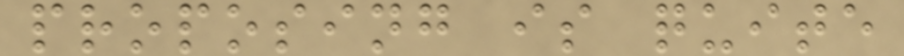proposing is quite
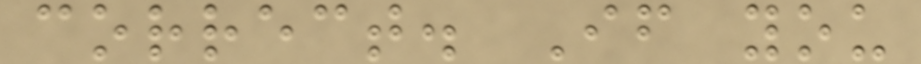correct. If you
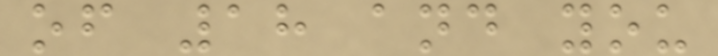of 18 and you
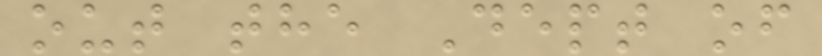out the Dept of
